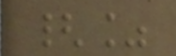{%
